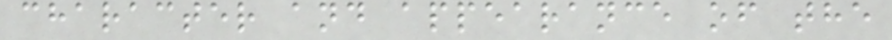character and appearance of the
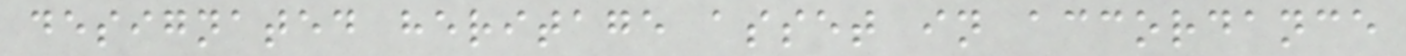designated heritage asset in accordance
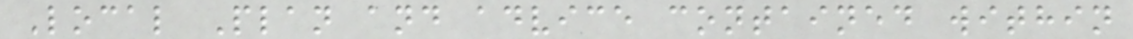Local Plan and advice contained within
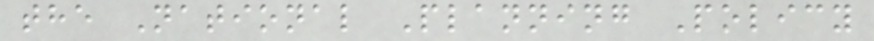the National Planning Policy
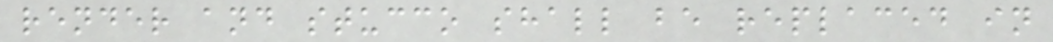render and stucco shall be replaced in
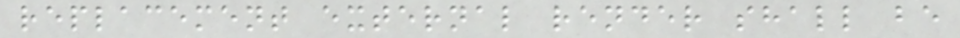replacement external render shall be
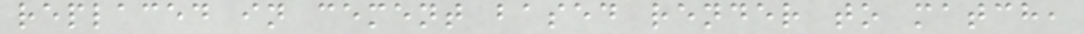replaced in cement based render to match,
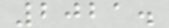2021.
